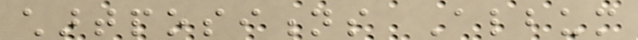chartpositions Album
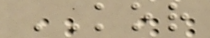KOR
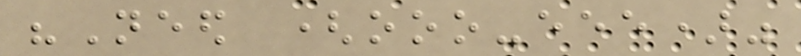"Need (ooo-eee)"
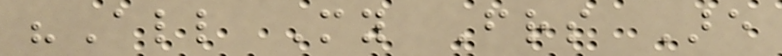"All My Friends Are
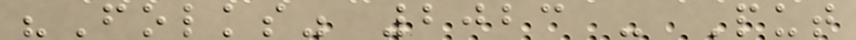"Folks" 2023 - Put
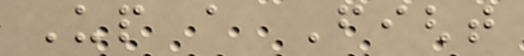Up a Fight
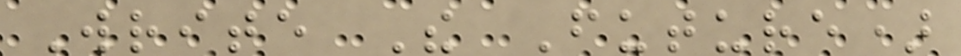Write The Future)
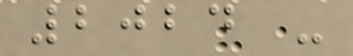2024 -
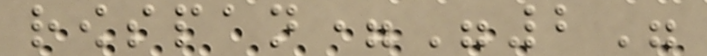rowspan="2"
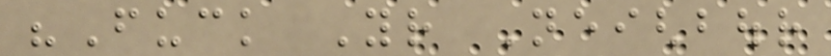"Fuck Your Neighbour
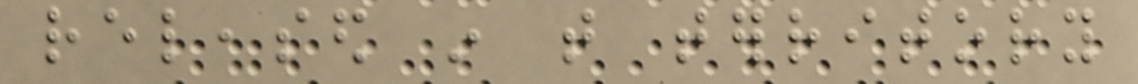released in that territory
